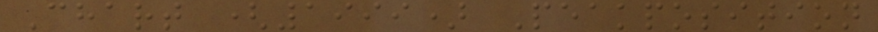Chart (1999) Peakposition
